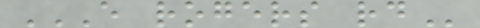E ROGERS RD
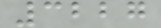3227
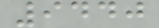9440
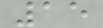15
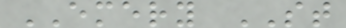EMERY ST
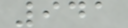941
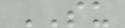SU
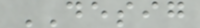DESIG
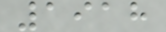1918
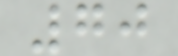70
